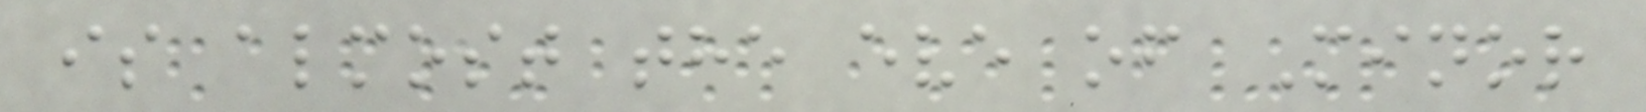is almost the eve of Minor
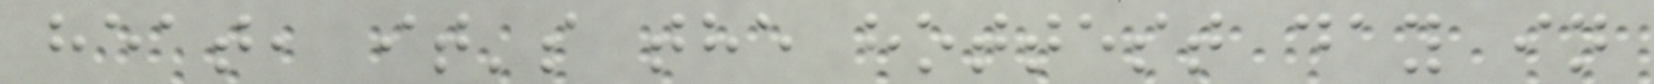heat, it's the hottest day in
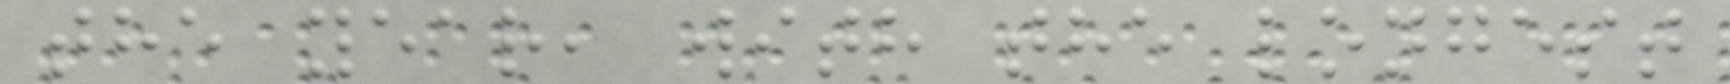the year, with the longest
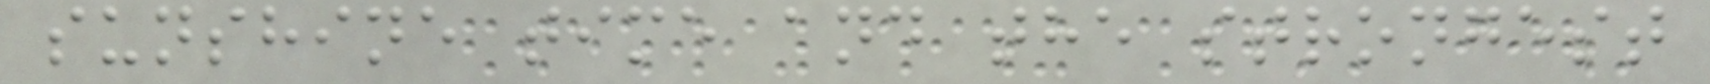sunshine time and the strongest
